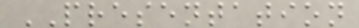PRESENTATION
